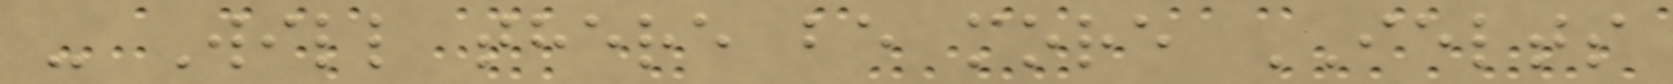- Will there be more IELTS
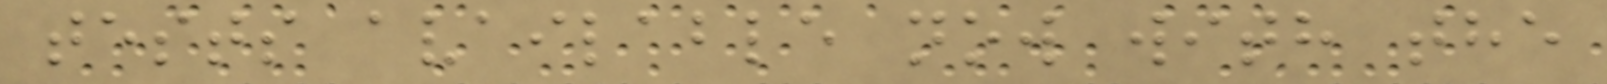tests available now with the
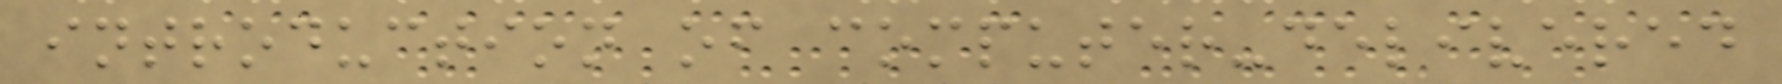introduction of computer-delivered
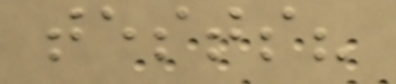tests?
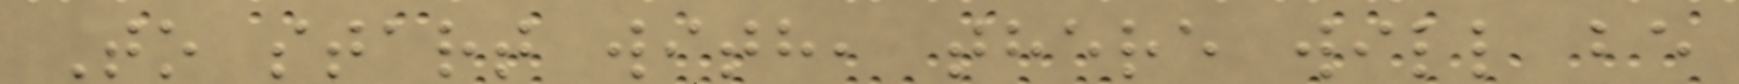To start with, there will be
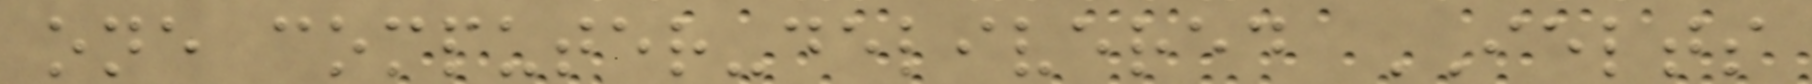one computer-delivered IELTS
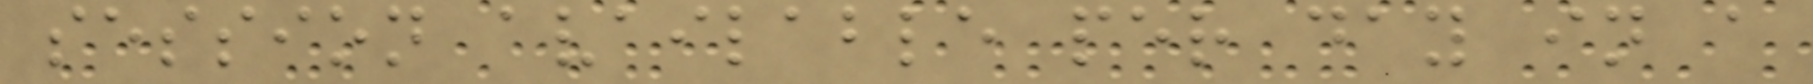session available per day in a
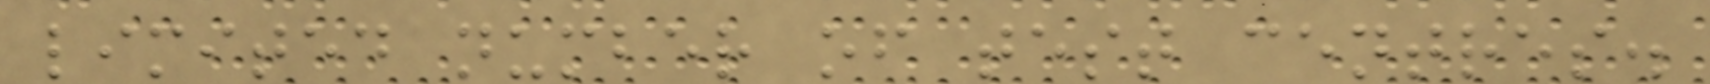limited number of test centres.
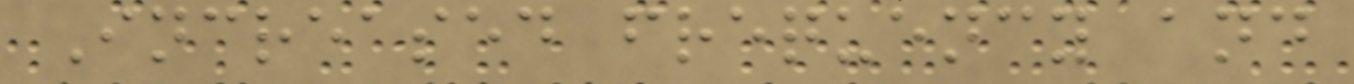Increased frequency and
